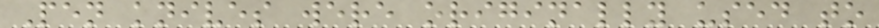Pen knives were originally used to
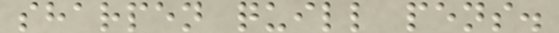sharpen quill pens.
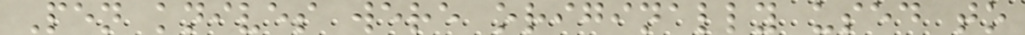Pen knives were originally used to
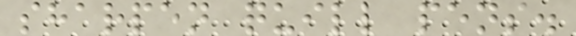sharpen quill pens.
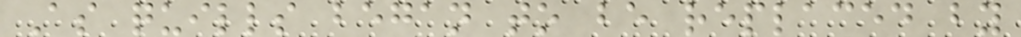As quills began to be replaced by
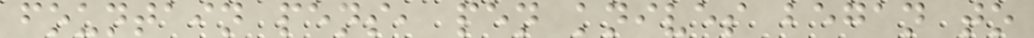fountain pens, pen knives began to
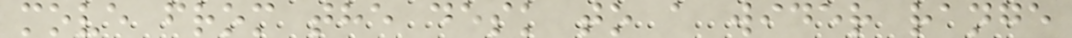move from the desk to a wider range
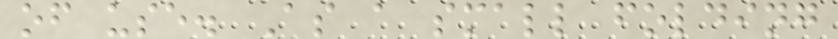of use. As a small folding
